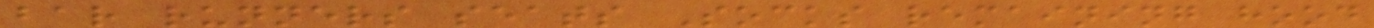bar runners seats Socks remaining hood
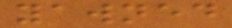yawned
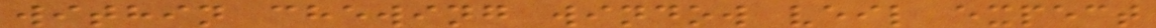within chewing window veil expect
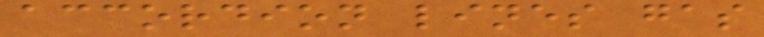accordion lines gas
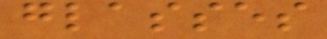glasses
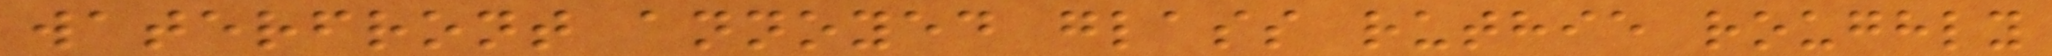waterfront annoyed glass ruthie roughly
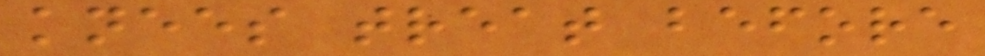knees treat before
